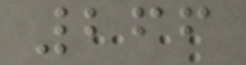266
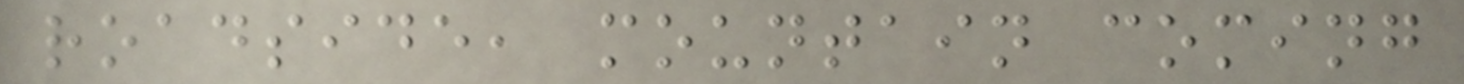roadside, mountain coming
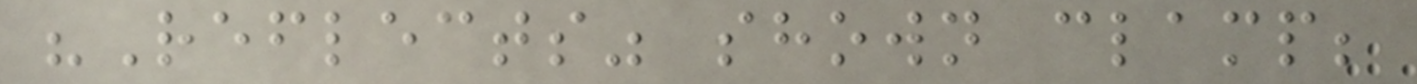"Reflects" shown clamp;
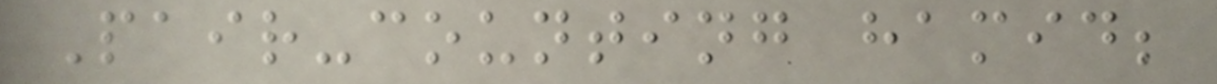Pair-counting hamid;
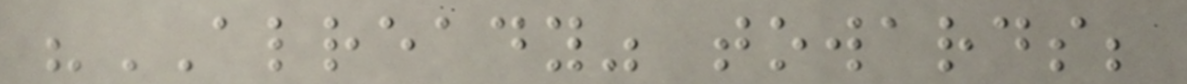"ALREADY" towards;
